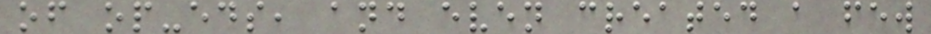of op-eds, and even created a few
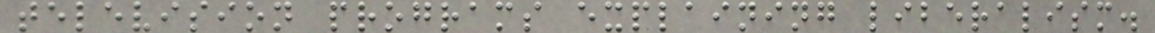television programs explaining liberalism.
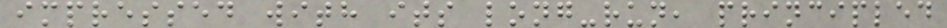impressed with its long-run, principled
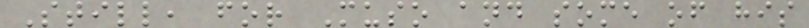Still, for Muso and some of his
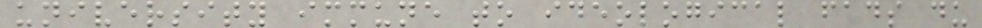university immune to ideological fads du
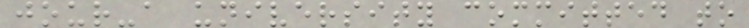jour-a university committed to
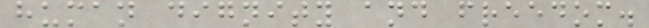human dignity and freedom.
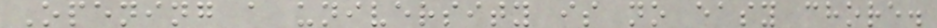Opening a university is no easy chore.
